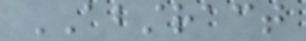ABSTRACT
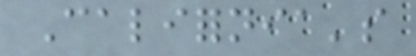California's
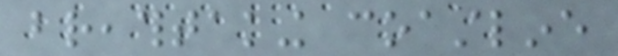breathtaking coastline
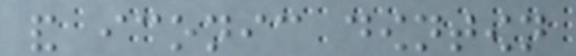and iconic downtown
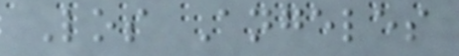Los Angeles
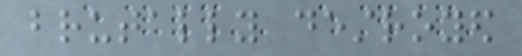brutally destroyed
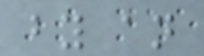by an
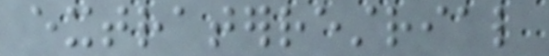extraterrestrial
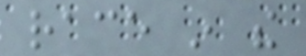race in the
